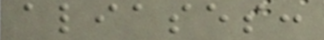aliases:
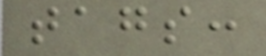tags:
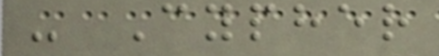- Cypher
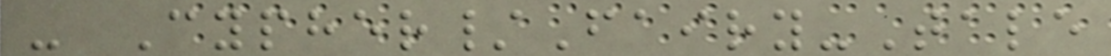- Cypher/Fairy-Tale
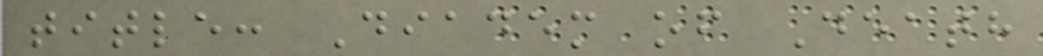title: Diadem of Death
